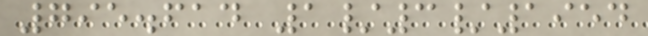795.614 1/3/1954
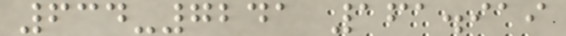634-7241 161.919
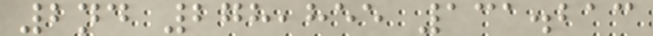2nd 278,855 131.213
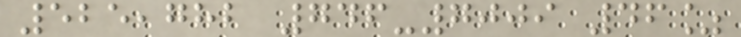525,782 746-7009 46%
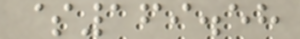$169.58
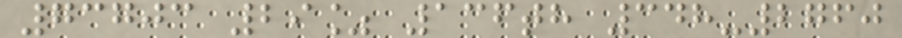73703 29% 136th 348-2760
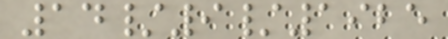14/9/1925
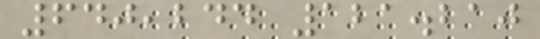640,244 121.210
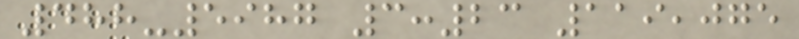488-5987 3:23 119,075
